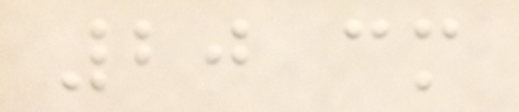20 cm
